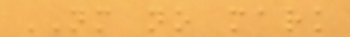NM no mark
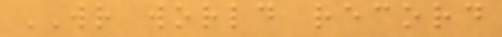WR world record
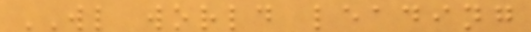WL world leading
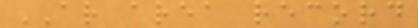AR area record
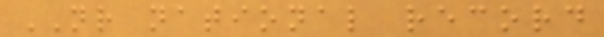NR national record
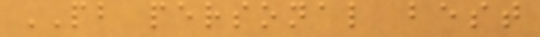PB personal best
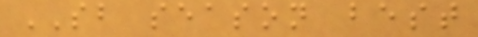SB season best
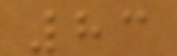83
